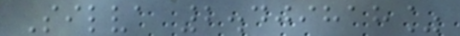Silva 2.409818%
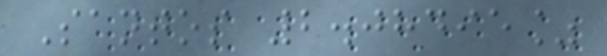Santos 2.08495%
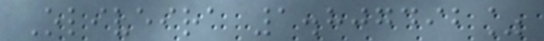Oliveira 1.807492%
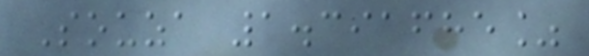Souza 1.391685%
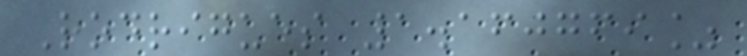Rodrigues 1.160769%
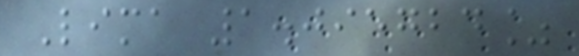Lima 1.095724%
